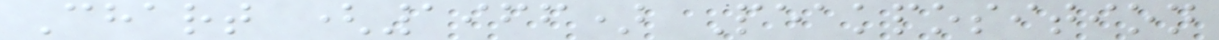Chart (1966) Peakposition
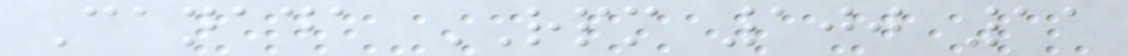Canada RPM 100 11
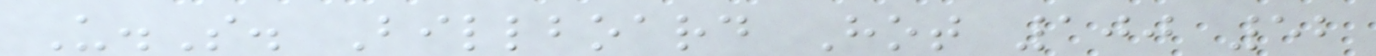U.S. Billboard Hot 100 52
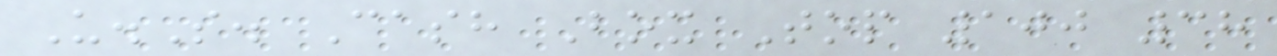U.S. Cash Box Top 100 38
